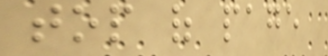top of page
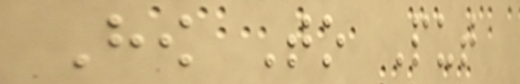How To Put
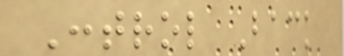Control Back
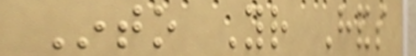Into Your Hands
